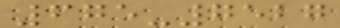675-7527
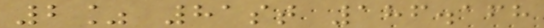2% 81st 186.168
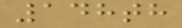148th
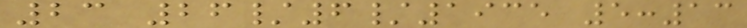23 26/6/1935 5:13
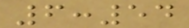6:54
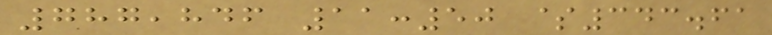787,846 11:50 $343.61
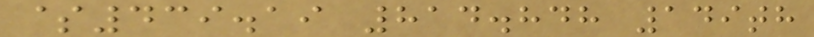$439.19 814.848 149th
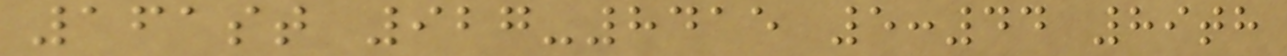161st 927-8415 5:44 89th
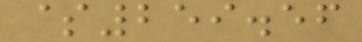$259.56
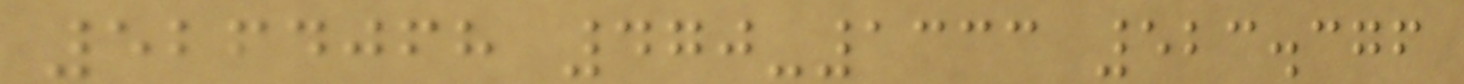5264068 470-1333 523.376
